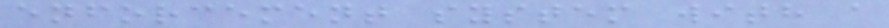enforcement system with a
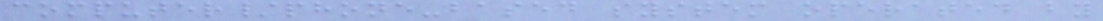computer/phone-based system operated by
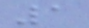1
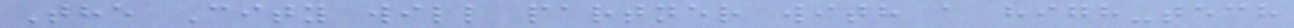The City will partner with a high-tech
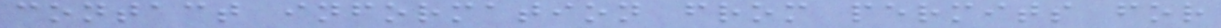contact information from permits for
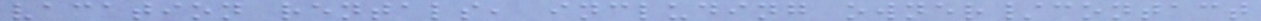vacation rentals, including owner/contact
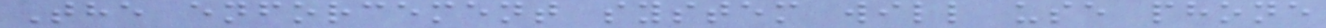The enforcement system will use phone
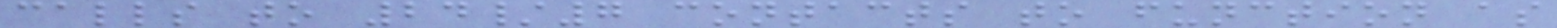calls to 24/7 contacts to function as
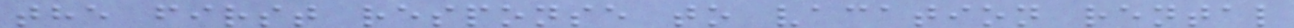the first response to vacation rental
